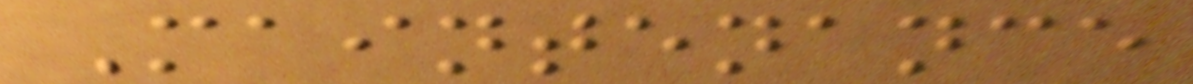Maintenance
